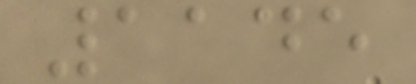1145
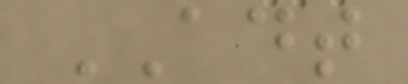ADT
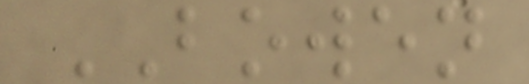BOWEN
